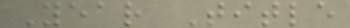Year Title
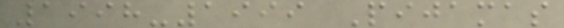1998-1999 Pijamas
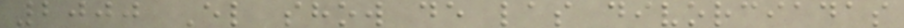2000 El show de las divorciadas
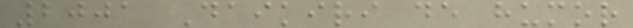2001 Daikiri de humor
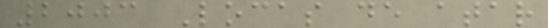2003 Locas de atar
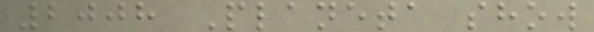2008 Planeta show
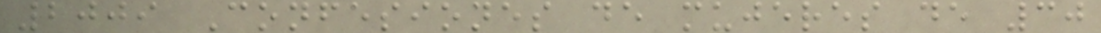2009 Confesiones de mujeres de 30
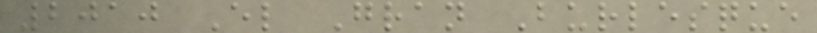2010 El Gran Burlesque
